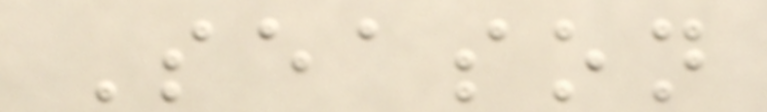Season
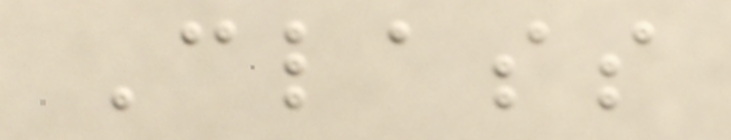Class
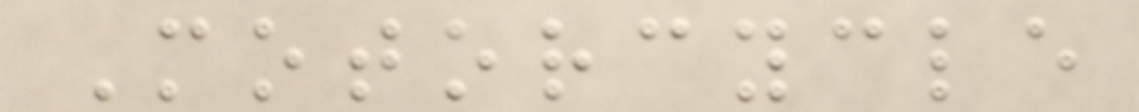Motorcycle
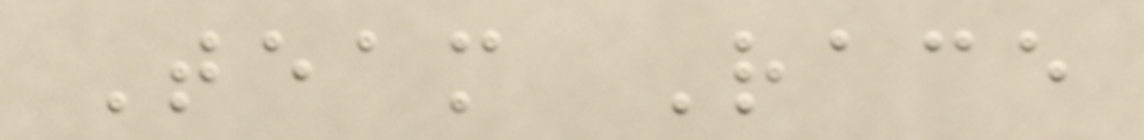Team Race
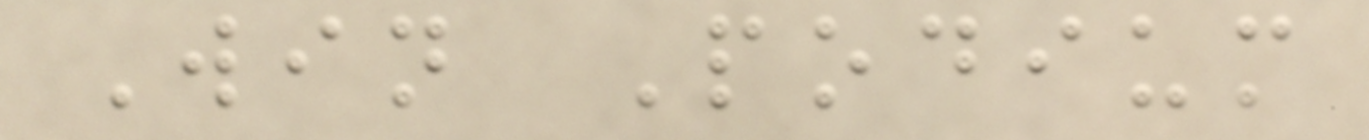Win Podium
